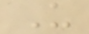U
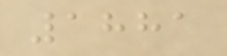1881
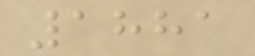1881
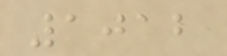1012
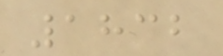1832
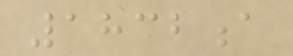1832a
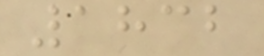1832
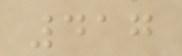417
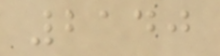2140
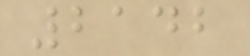2142
